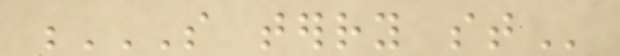S TERRY ST
